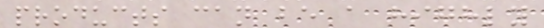products can be a highly
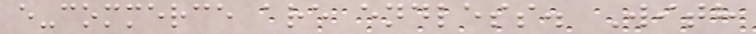e-commerce are endless. With
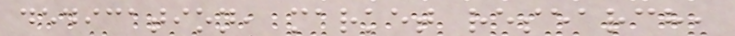dedication, market research,
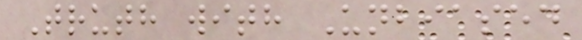Truth with Unbiased
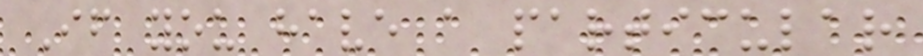If you have a particular
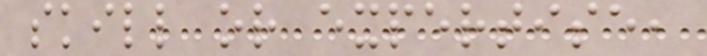skill or expertise,
